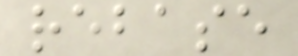rebase
